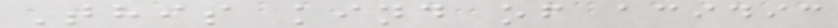This kind of acidic
